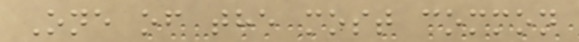One of the most common
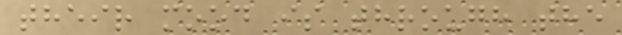their mood is through the
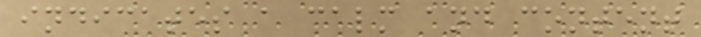indicates a calm and content
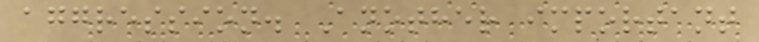aggression. Another important
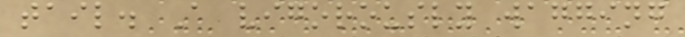tail. A vigorously wagging
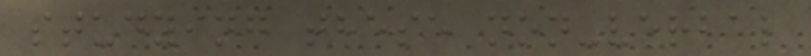studying these non-verbal
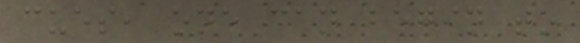cues, one can begin to
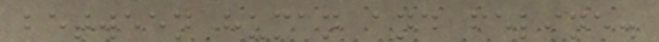between human and feline.
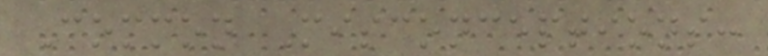Common Misconceptions:
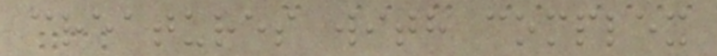creatures with complex
